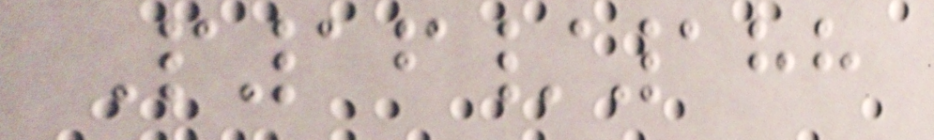P16/188
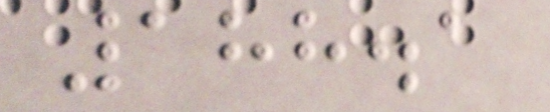188.1
